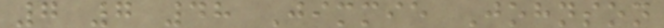7 7 48 Jimmie Johnson
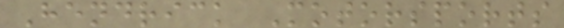Hendrick Motorsports
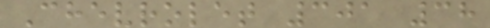Chevrolet 301 38
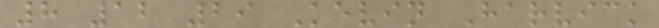8 12 29 Kevin Harvick
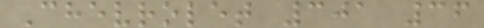Chevrolet 301 36
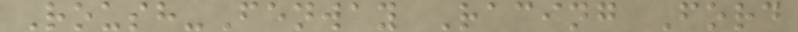Roush-Fenway Racing Ford
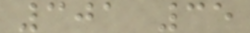301 35
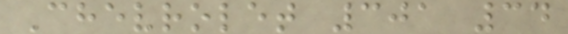Chevrolet 301 34
